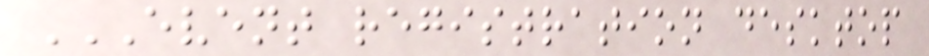EVENT REGISTRATION DESKTOP
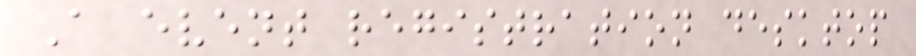A event registration desktop
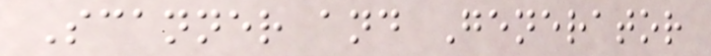Scanner and Generator
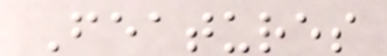Features
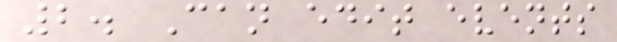2. Can edit events
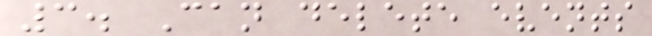3. Can delete events
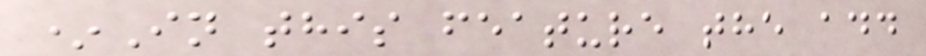*In this feature the add
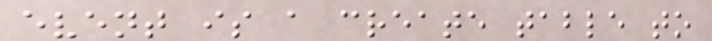event is a create table to
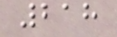218
